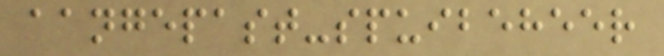aangepast-spuibeheer
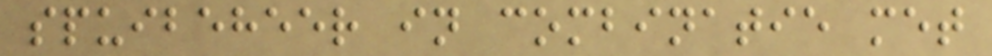spuibeheer in combinatie met
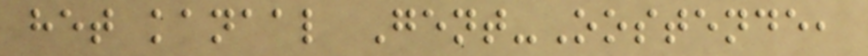het kanaal Gent-Oostende,
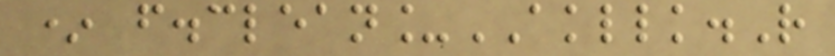* f.clean_AKLLK.R
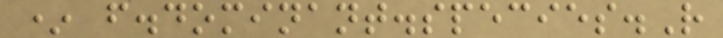* f.dominant.species.R
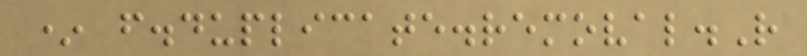* f.duplicate.removal.R
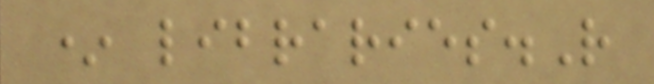* libraries.R
